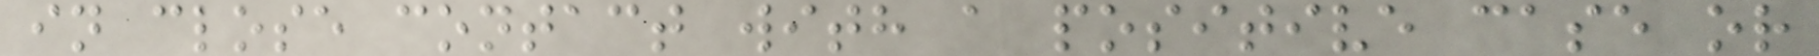in close contact with a positive case or
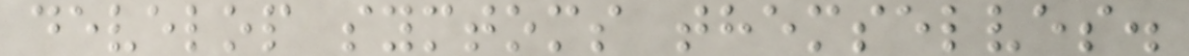develop symtoms themselves.
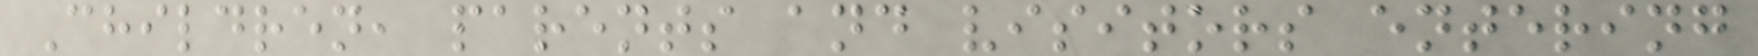Children, parents and visitors entering
